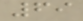69
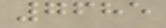7685
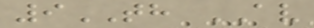9TH AV
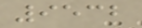9532
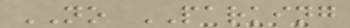NO PARKING
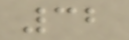32
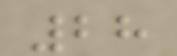28
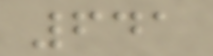641
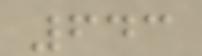643
